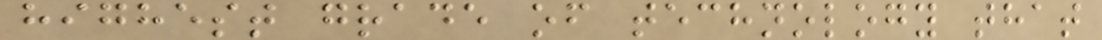highest grade of technology that
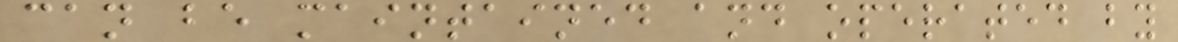can be maintained and operated by
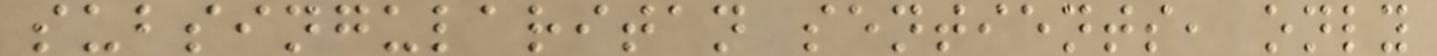subsingularitan sentients, only
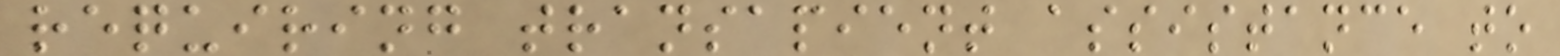requiring transapient assistance to
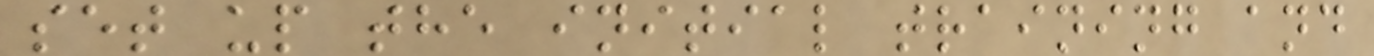set up the initial training and
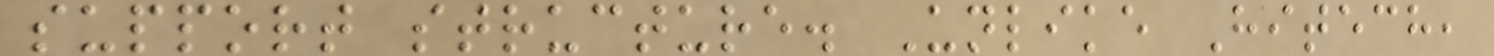support structure. Unlike Hitech,
